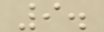9.
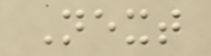Next
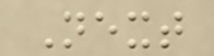Next
